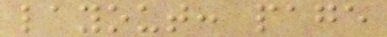layout: page
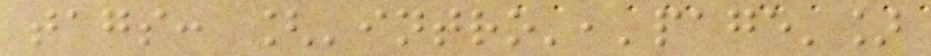tags: ['intro','page']
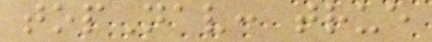topNav: true
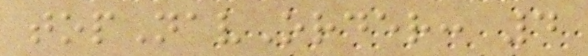topNavOrder: 4
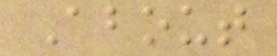About
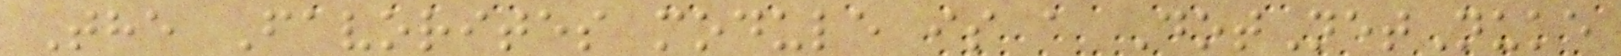The Favorites module is a DotNetNuke
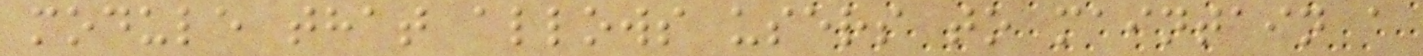module that allows users to maintain a
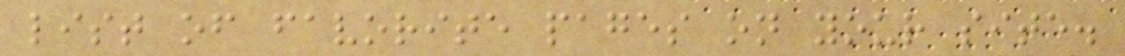list of favorite pages on your site.
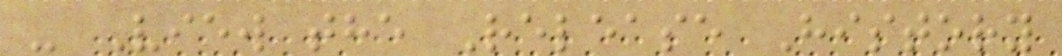- View the Release History
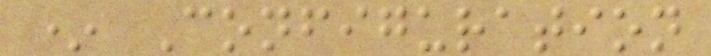* Configuration
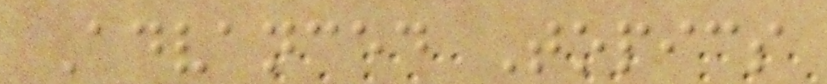Advanced Topics
